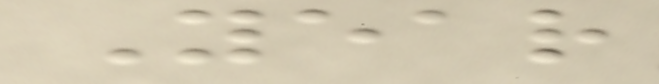Year
